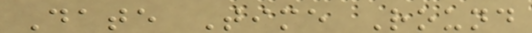Date Time Round
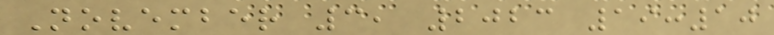November 3, 2023 19:10
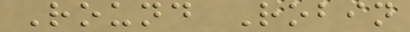Round Robin
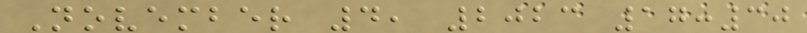November 4, 2023 17:30
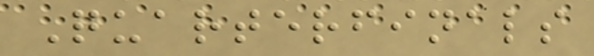Quarterfinals
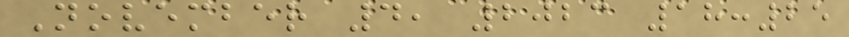November 4, 2023 18:25
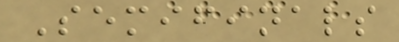Semifinals
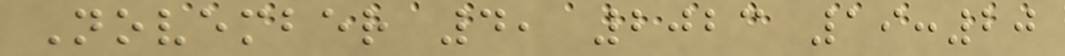November 4, 2023 19:20
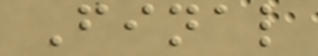Final
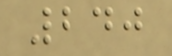240
